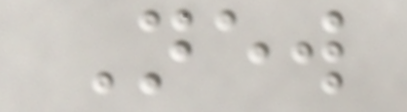New
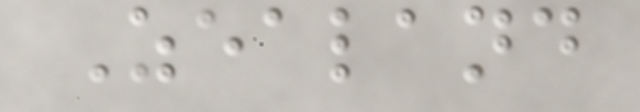Zealand
